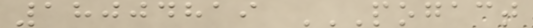18004819 POGACT
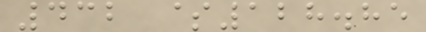432 $128.85
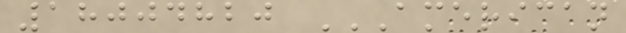18004820 AMERICAN
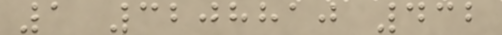1 3208810 432
